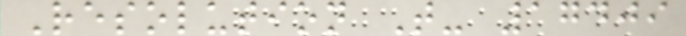Resolution T- 17409
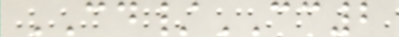CD/CC2
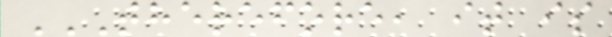THEREFORE, IT IS
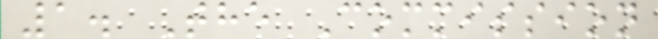1. The Commission
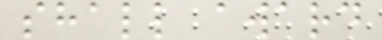shall award
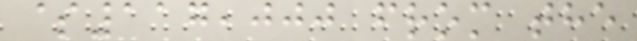$117,000 from the
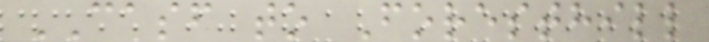CASF to Foresthill
